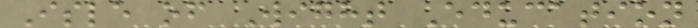Isle of Wight Education
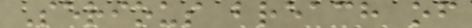Serious breach of
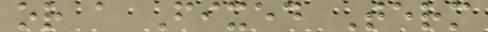or a Fixed Term
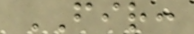FIR:
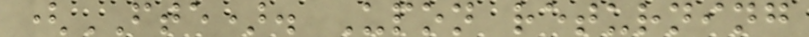(FTE). Upon returning
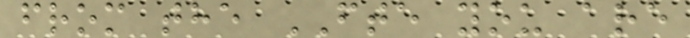from the FTE you are
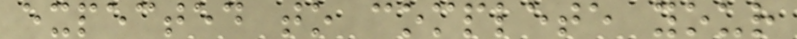expected to complete your
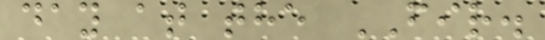day at the FIR.
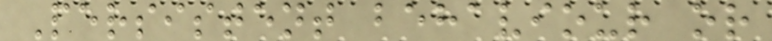Persistent behaviour or
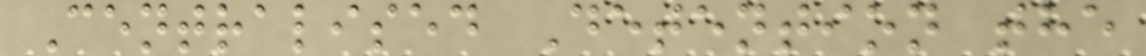Centralised Detention the
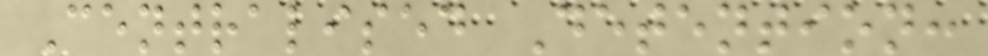Centralised Detention:
